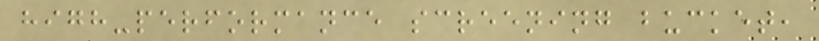high-performance screening bucket,
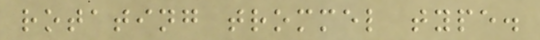rotating trommel type.
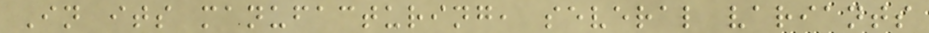In its manufacturing, several variants
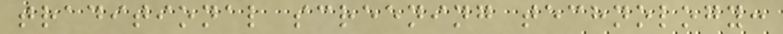traditional screening technology:
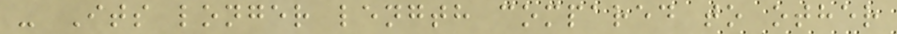- Its longer length compared to other
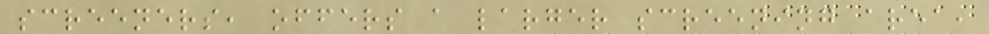screeners, offers a larger screening area,
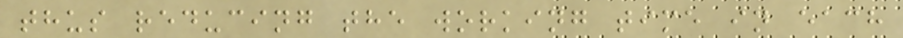thus reducing the working time in each
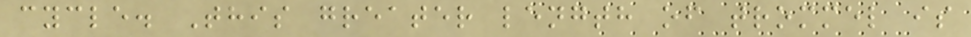cycle. This greater length of trommel is
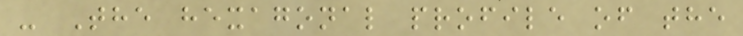- The hexagonal profile of the
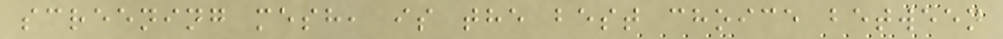screening mesh, is the best choice between
